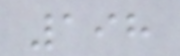198
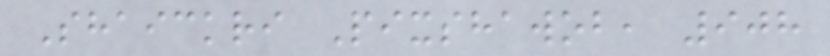Shaickri Pixshawob, 908
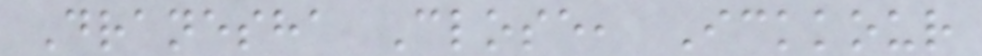Dranesha Close, Ickkour
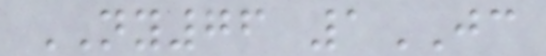NY76 1JC
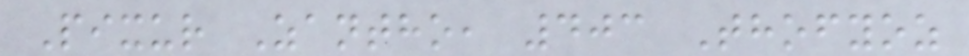Pixur Zantho, 403 Thofyoz
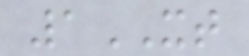1XT
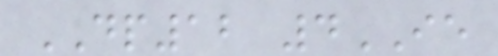DP12 4IE
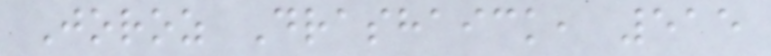Joroz Drashaick, 515
